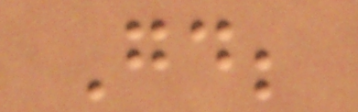Good;
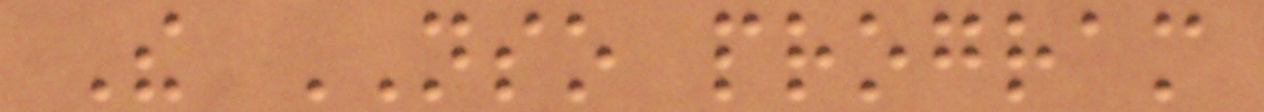The NSO program
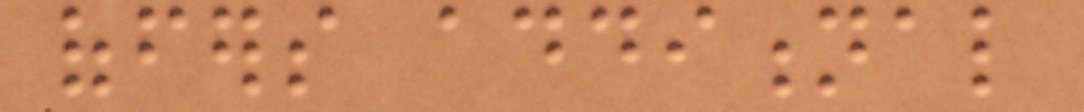offers additional
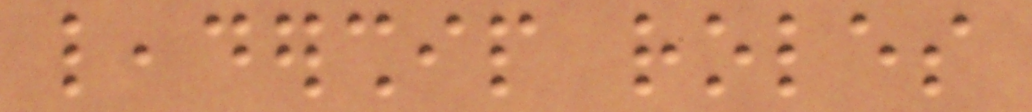leadership roles
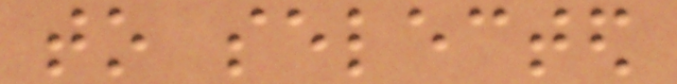to selected
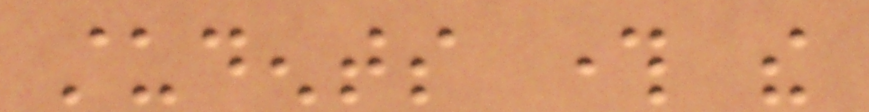students through the
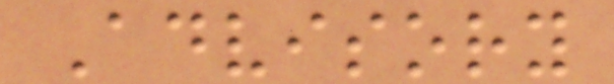Advisory
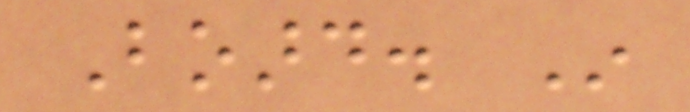Board. In
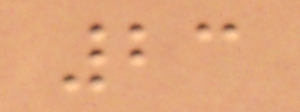23
